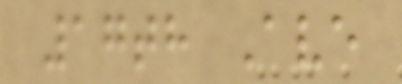17th Ave
